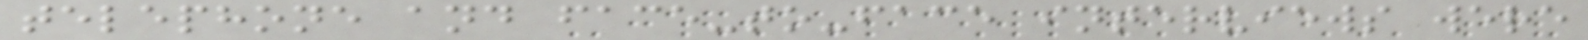telephone and face-to-face interviews were
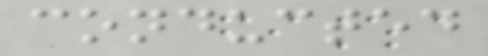conducted
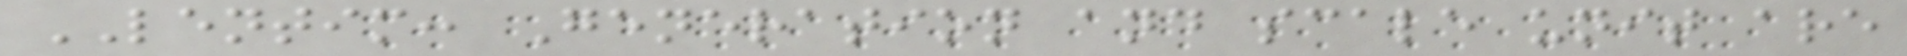LENTIM: Generation and scale unit are
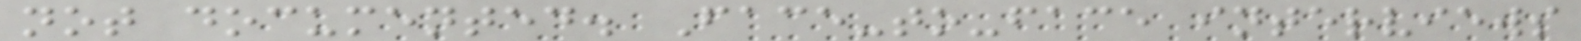not documented. Face-to-face interviews
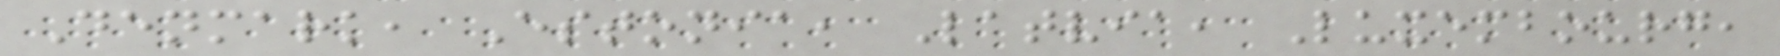Denmark, Estonia, Latvia, Luxembourg,
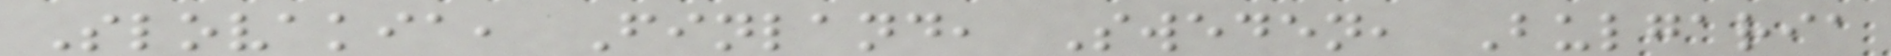Slovakia, Finland, Sweden, Bulgaria
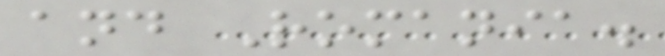and Romania.
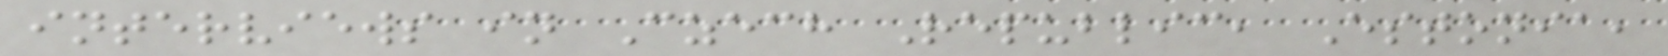interviews in Czech Republic, Estonia,
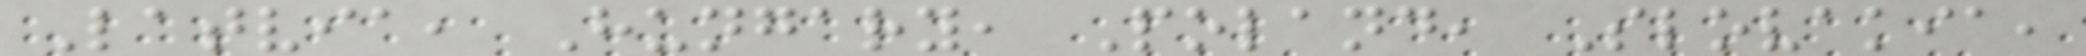Latvia, Hungary, Poland, Slovakia,
